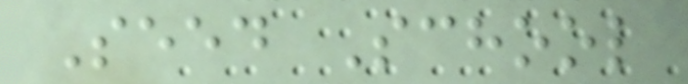Seed School
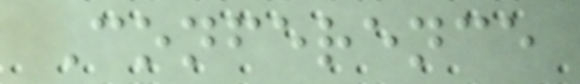Conference
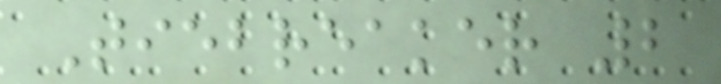Tiebreaker 2
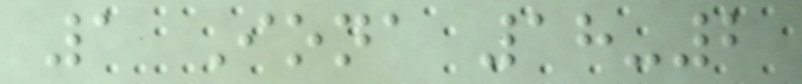1 Iona 18-2
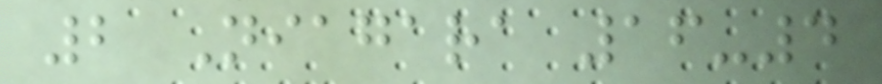2 Niagara 16-4
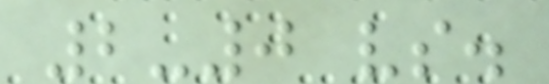2-0 vs.
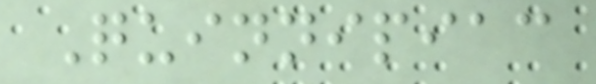Quinnipiac
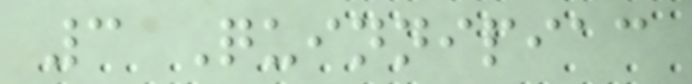3 Quinnipiac
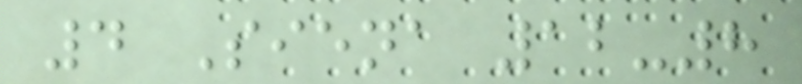4 Siena 12-8
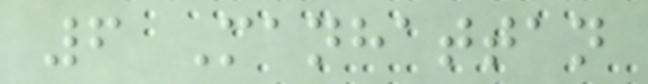6 Manhattan
